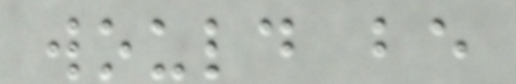would be
